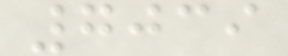7039
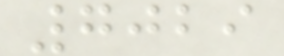7029
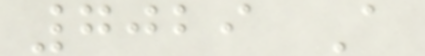7029 A
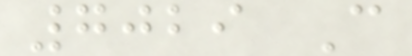7029 C
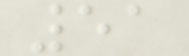51
